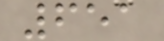651
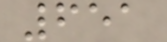651
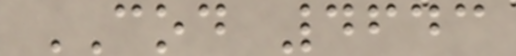COD 4643
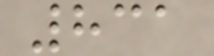831
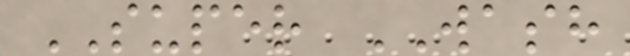SUPER WASH
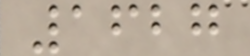1627
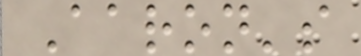Aaron's
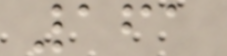161
